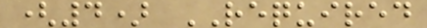(4) REQUIRED
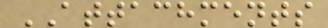ATTACHMENTS
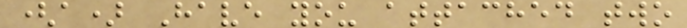(a) Have you attached two
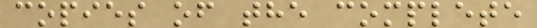copies of the complete
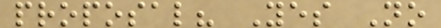proposal? Yes No
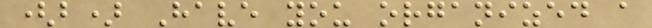(b) Have you organized a
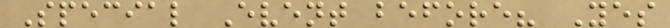Special Event before? Yes
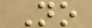No
